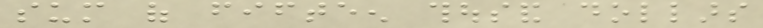sum of fifteen thousand dollars
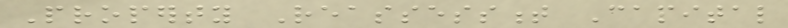Property Reassessment Capital
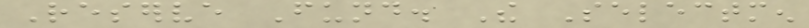Reserve Fund. The Selectmen
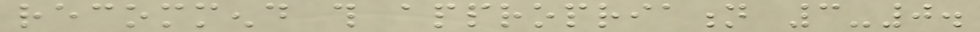recommend this appropriation 3-0.
